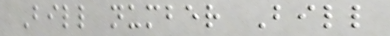Bill number Bill
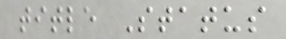title Status
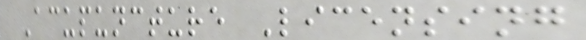Acupuncture Licensing
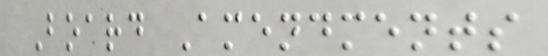Board Amendments
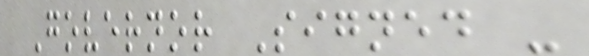Governor Signed -
